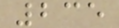235
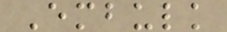Embulk
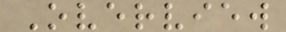Overview
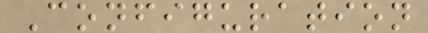Configuration
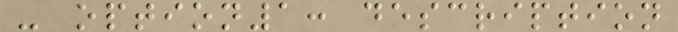- option1: description
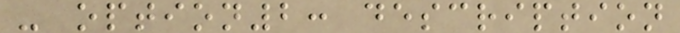- option2: description
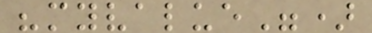"myvalue")
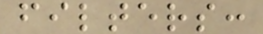filters:
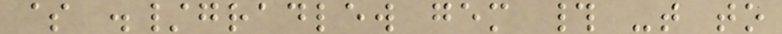$ ./gradlew gem # -t to
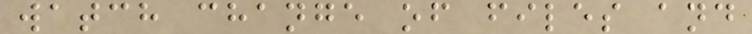watch change of files and
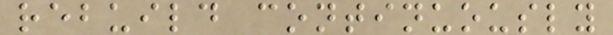rebuild continuously
